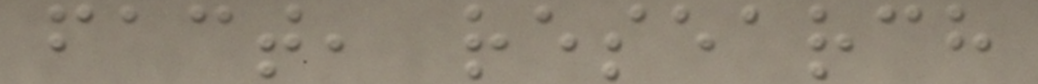fact, research
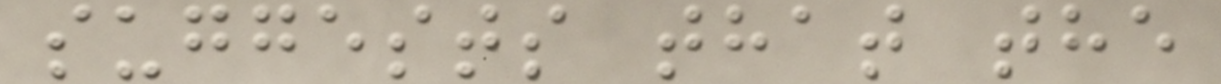suggests that the
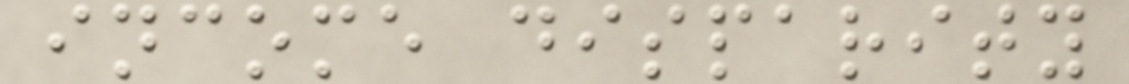income disparity
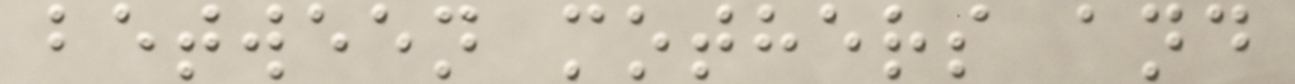between mothers and
